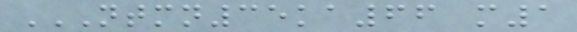NTMN35KA66 M1
